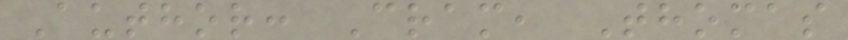Author: Cram, Thomas
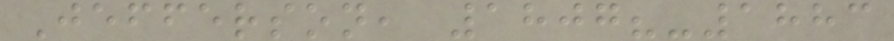Jefferson, 1807?-1883
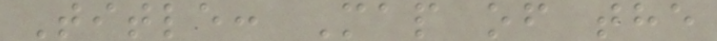Title: Map of the
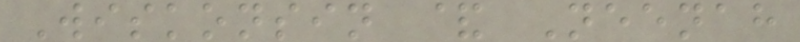Wiskonsin & Neenah
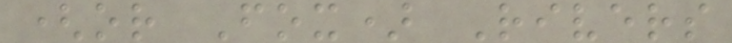(or Fox) Rivers
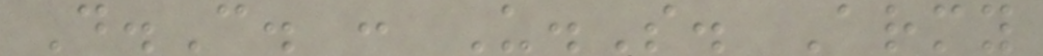D.C. : U.S. Army
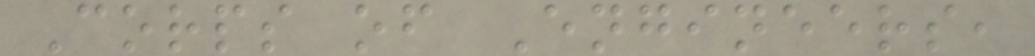Corps of Engineers,
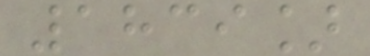1839]
